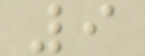9
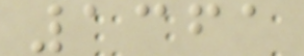1361
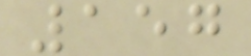157
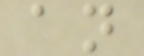an
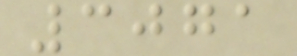3071
